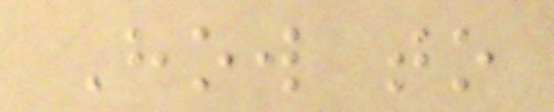How to
